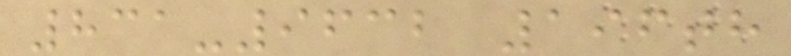831-9632 196th
